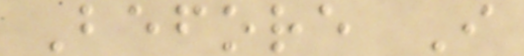Before I
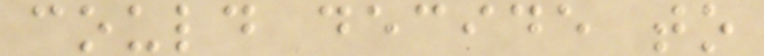could decide to
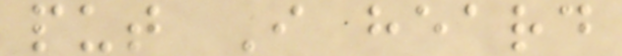put I heard
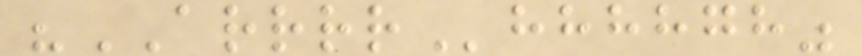"ARRRRhhhhgh"
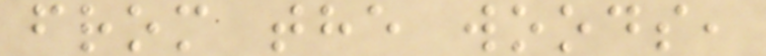from the woods,
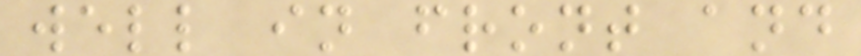well in front and
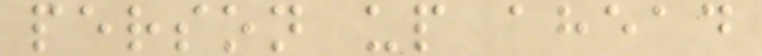person up ahead
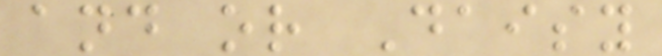and or Daisy
